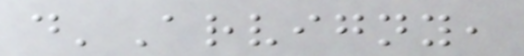d'Arvigny,
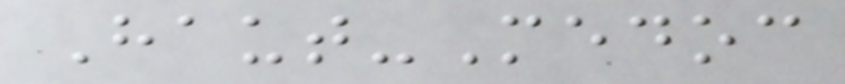Haut-Medoc
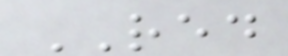RED
